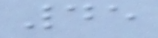45
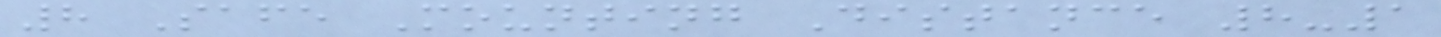8 Safe Mounting Distance 8-1
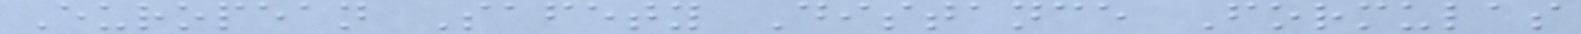European Safety Distance Formulas
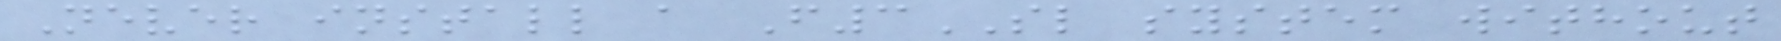Never install a F3SL system without
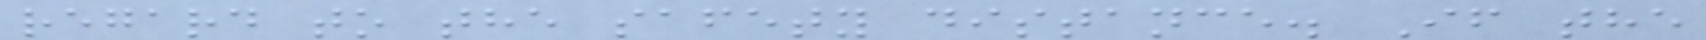regard to the safety distance. If the
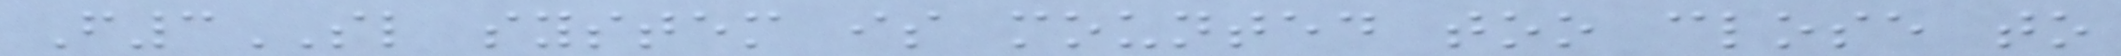F3SL system is mounted too close to
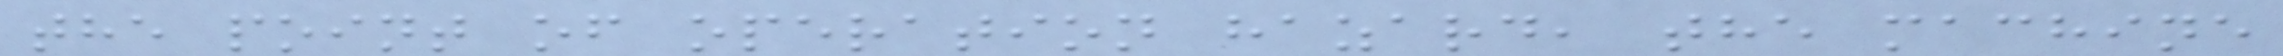the point of operation hazard, the machine
